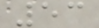53
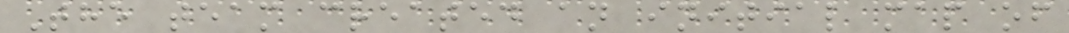The team created an initial map of
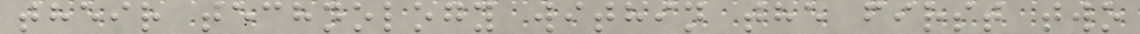their technology within the first two
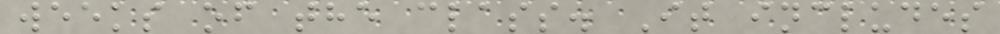weeks of the class. It includes
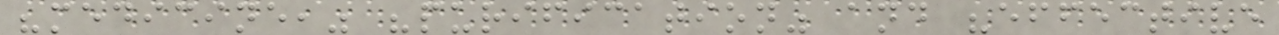"medicine," "purification" and "effective
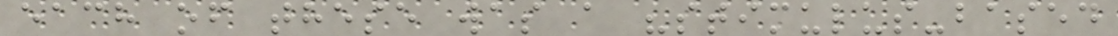each of these was a "stimulus-based
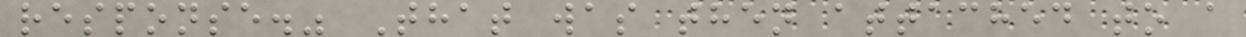response." That was then attached to a
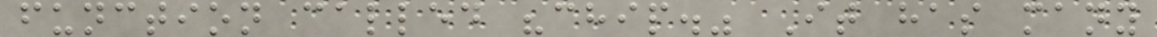function called "chip." It has many
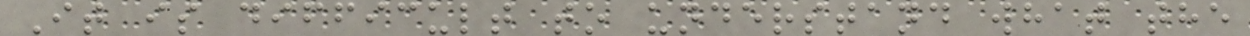It is difficult to understand what the
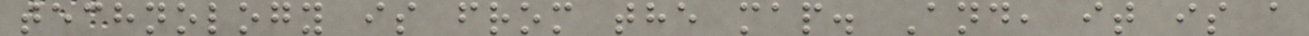technology is from the map. And, it is a
